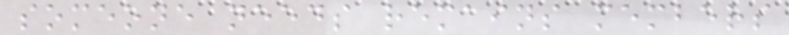someone needs remains members
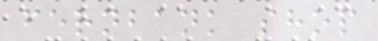fernbank shop
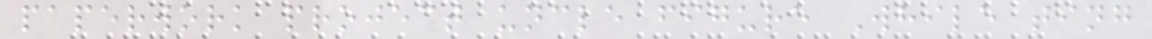paperwork project uncle figure While ting
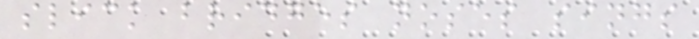slick bridges noses sings
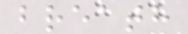breath
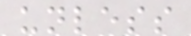unless
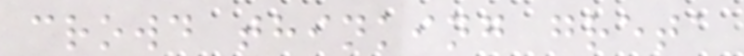crowd thinking greta
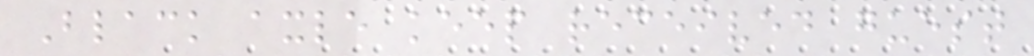Black axle keep received guest
